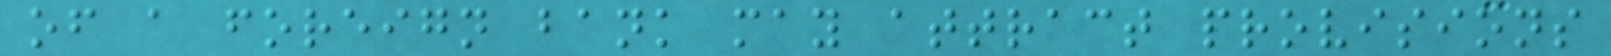of a foreign bank may attract provisions
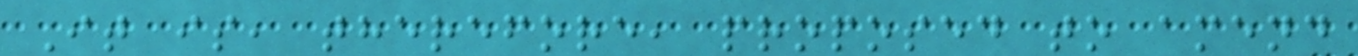It is, therefore, proposed to amend
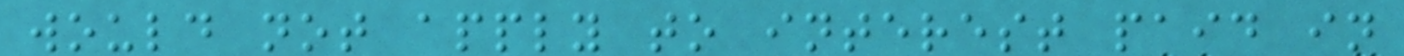would not apply to interest paid in
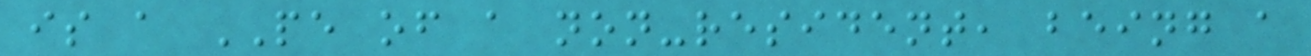is a PE of a non-resident, being a
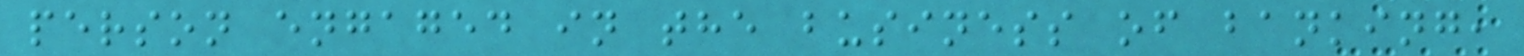person engaged in the business of banking,
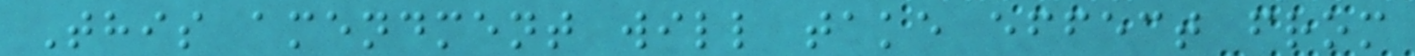This amendment will take effect from
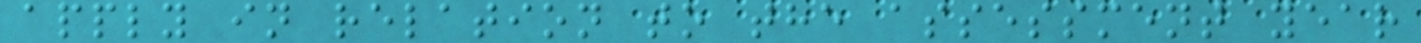apply in relation to the assessment year
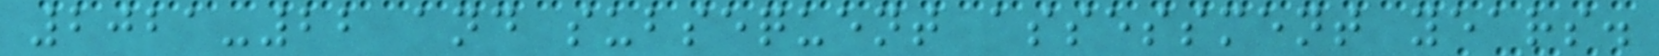2021-22 and subsequent assessment years.
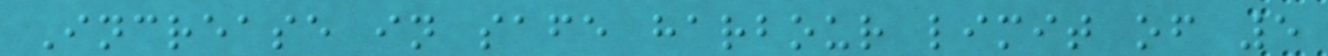Increase in safe harbour limit of 5
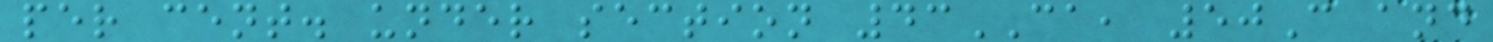per cent. under section 43CA, 50C and
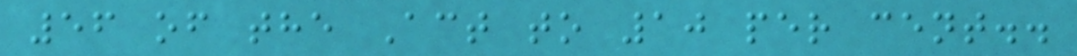56 of the Act to 10 per cent..
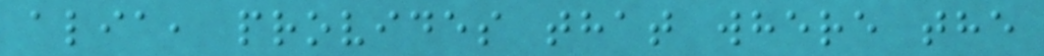alia, provides that where the
